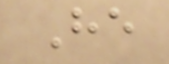He
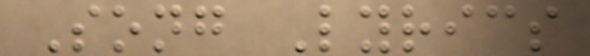Song Lyrics
